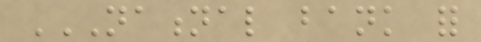NATIONAL BANK FOR
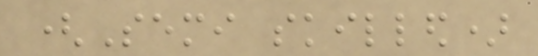(Semi skilled)
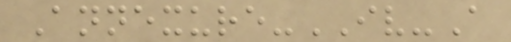Annexure-IV-A
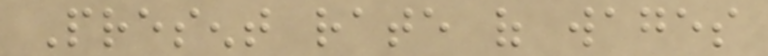Present rate of wages
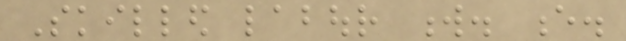Skilled labour w. e.
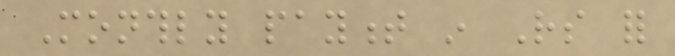Monthly payment in Rs for
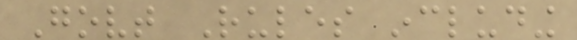Govt Rules including
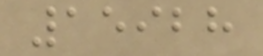15928
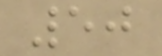50
